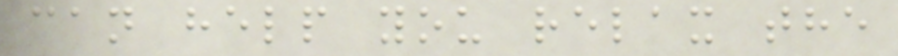can help you relax the
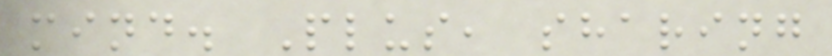mind. Plus, sharing
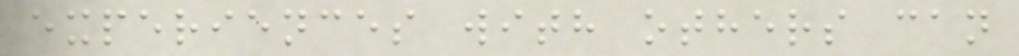experiences with others can
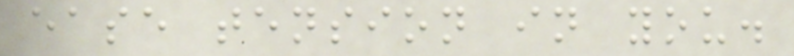ease tension in you.
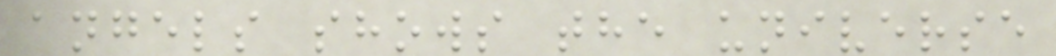angels shows the universe
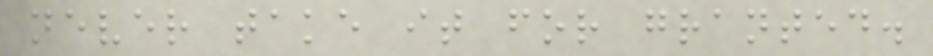never take it for granted.
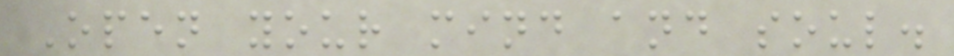Open your mind and soul.
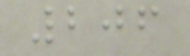206
